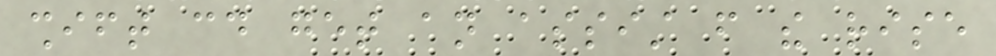shift could get an assist from the rise
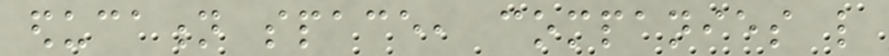education space, companies like
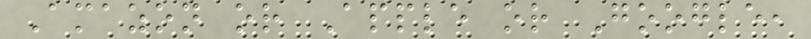Amazon or Apple or Google,
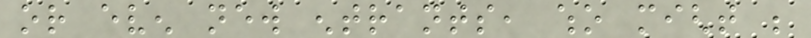or even new entrants, who might be
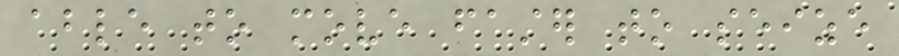able to move faster to seize
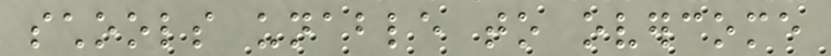schools unable to overcome
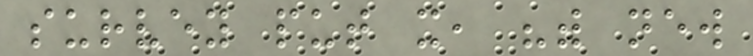survey put it, "with new
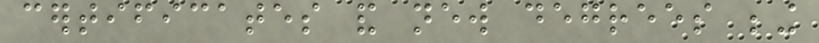certificates and new degrees being
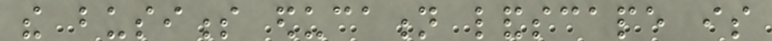the business education landscape is
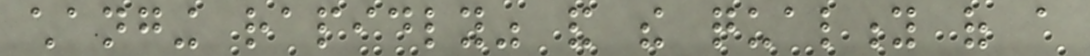changing rapidly" and the quality of a
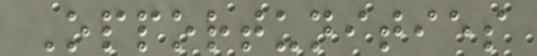Opportunities
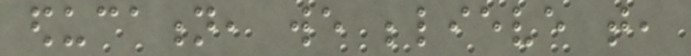education, we believe that,
